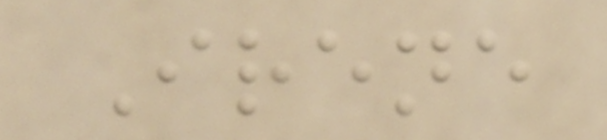Irene
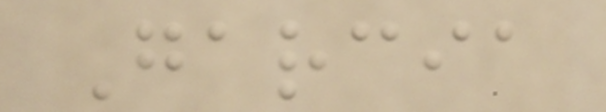Garcia
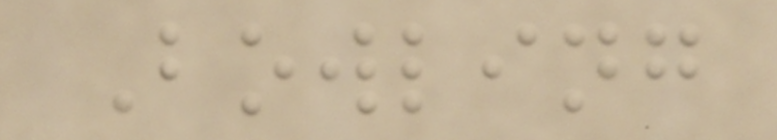Bowling
